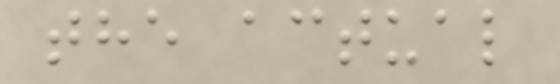the actual
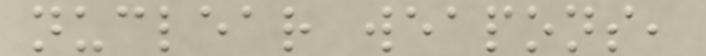nuclear weapons,
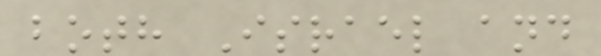both Israel and
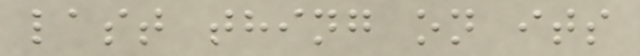last thing on its
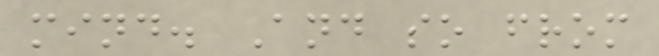mind. And so from
